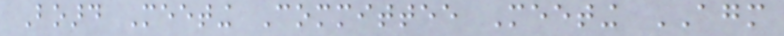Board Meeting Committee Meeting AGM
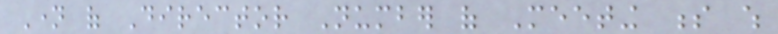Name of Director Number of Meeting s which
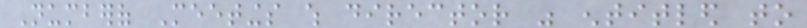Numberof Meetings which director was entitled to
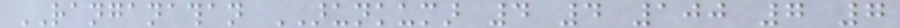RANGANATHAN ARUNKUMAR 4 4 100 7 7
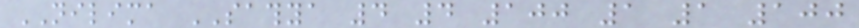NILIMA SATHYA 4 4 100 1 1 100
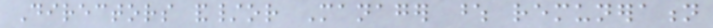Directors and/or Manager whose remuneration
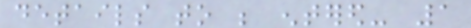details to be entered- 1
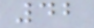42
